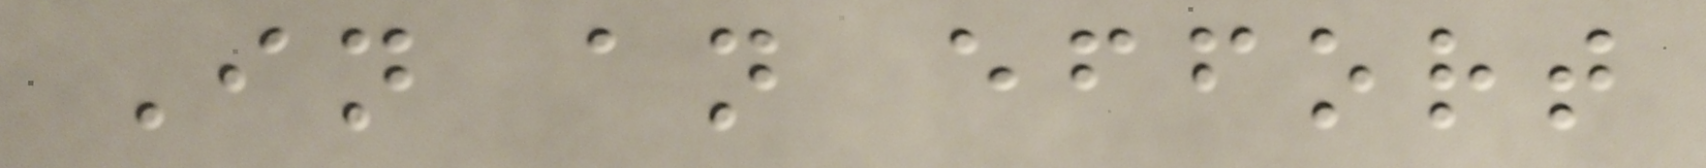In an effort
